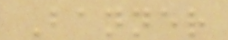Banner
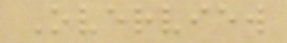Overview
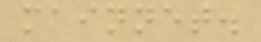mainnet.
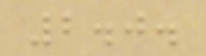2.0.
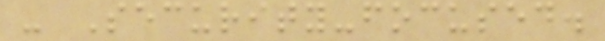- Security-focused.
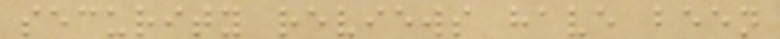security reviews have been
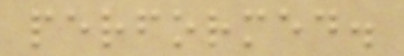performed.
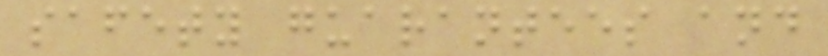safety guarantees and
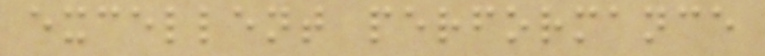excellent performance
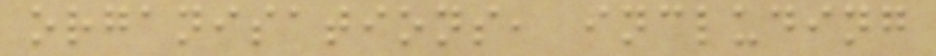organisations, including
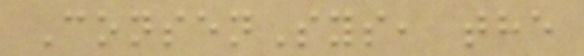ConsenSys, the
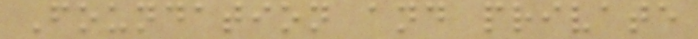Foundation and private
